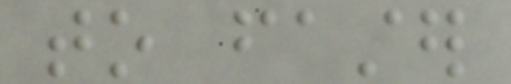to faster
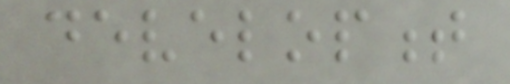development
